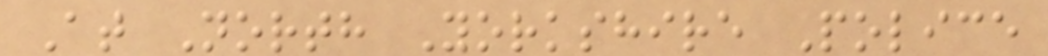At North Yorkshire Police
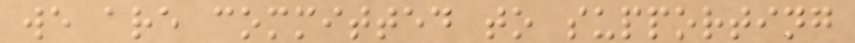we are committed to supporting
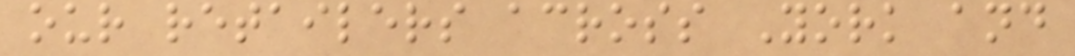our retailers across York and
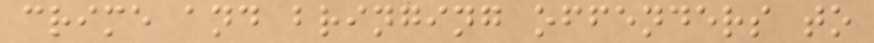crime and bringing offenders to
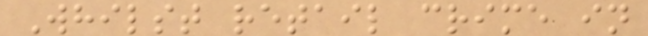Whilst retail crime in
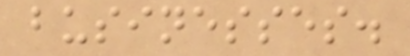businesses.
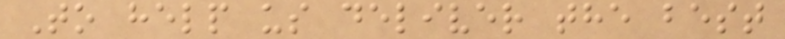To help us deliver the best
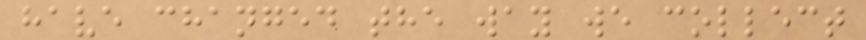have changed the way we collect
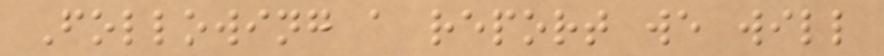Following a report we will
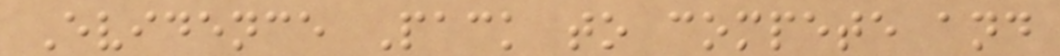Evidence Pack to compete and
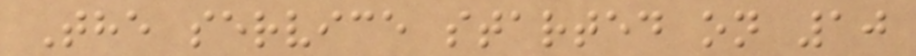The service started on 10
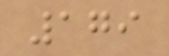179
